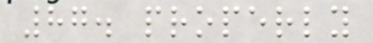87. properly
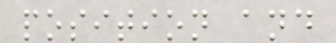position and
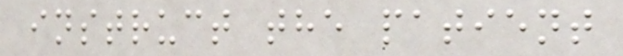instruct the patient
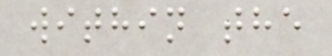within the
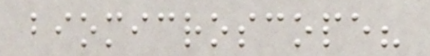biomicroscope?
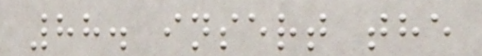88. insert the
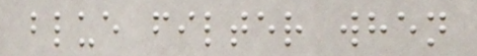blue filter when
